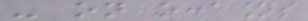- on occasions
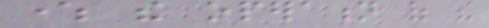where the operation of the
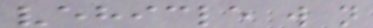vehicle will not
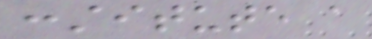constitute a
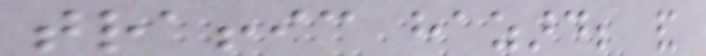traffic hazard; and
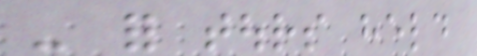- for tours held
